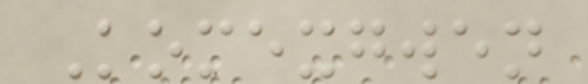Komexgwen
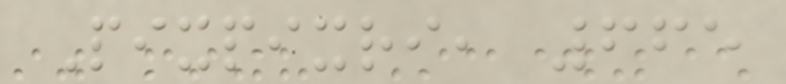Pixpixri, 665
